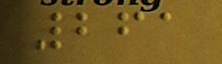261
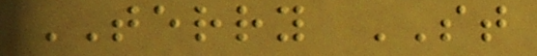TERRY ST
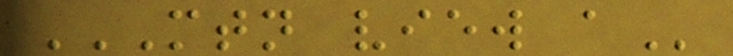MTN VIEW A
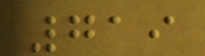719
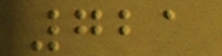721
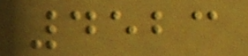4523
